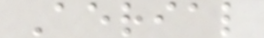Aerial
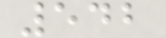542
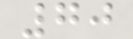70
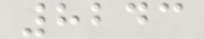8243
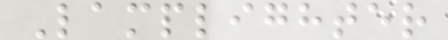Lamplighter
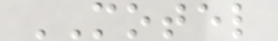MOTEL
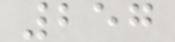257
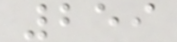259
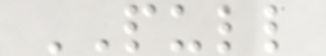PULL
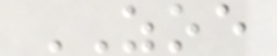ZOE
